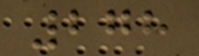278
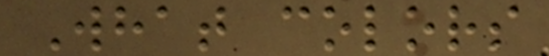What colors
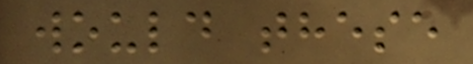would these
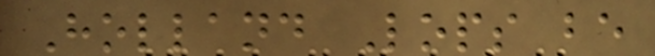Holland Lops be
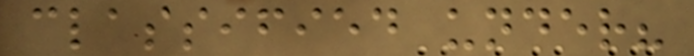classified under?
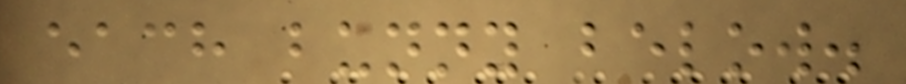each bunny below.
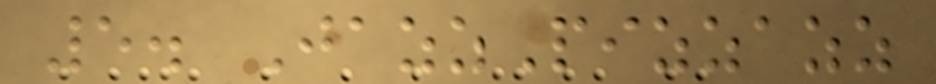5. JazzPizzazz
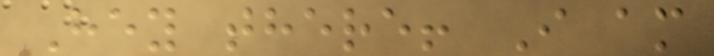Hey there! I am
